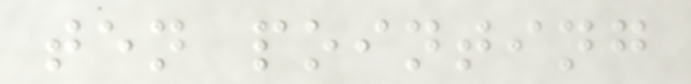ten pointing
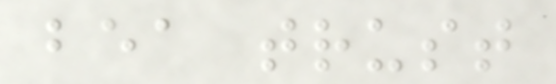bea trust
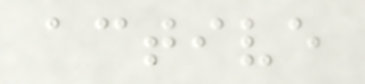active
